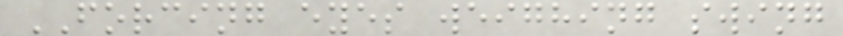FORCING eyes weighing swing
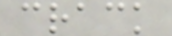crack
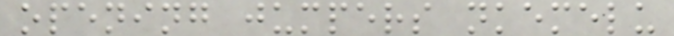opening jumpers nkemelu
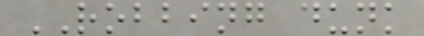ROBBING dunk
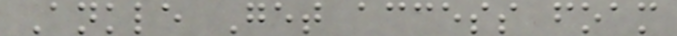Ankle Get access foam
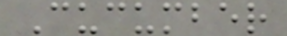Cucumber
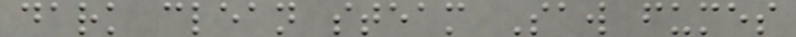dark clean steam Saw fumes
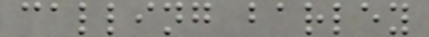calling barley
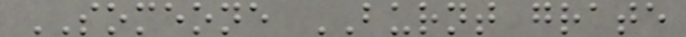SOMEONE BURNT grate
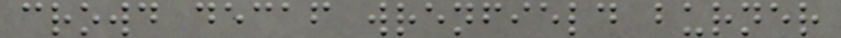crowd decaf wrenfield burner
